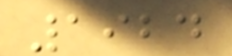1924
